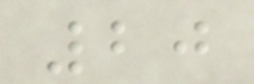20
